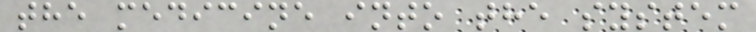the medicine into the system
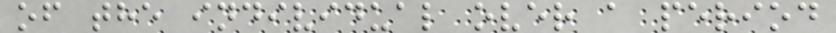of the individual over a period
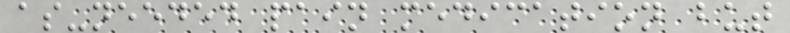as-needed pain medication but
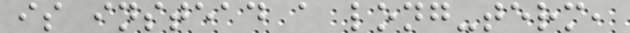is instead a long-term,
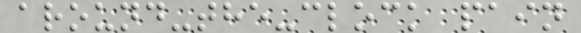around-the-clock pain
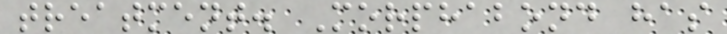treatment. Morphabond has
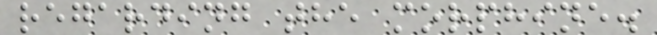regarding the morphine.
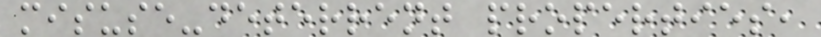misuse-deterrent properties,
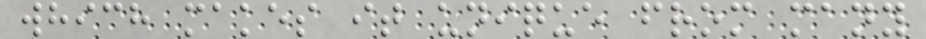which makes it unique from many
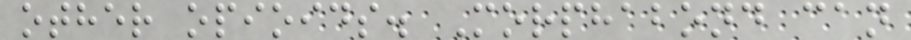other opioids. Morphabond can
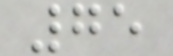75
